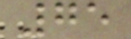75
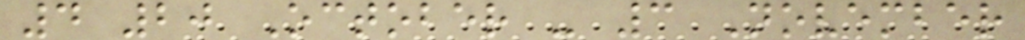4 20 October - 3 November
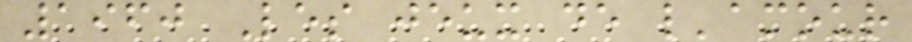1960 Les jeux de l'amour
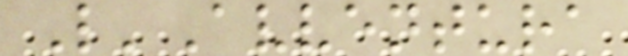L'Avventura
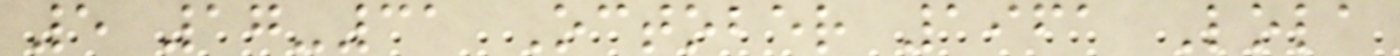5 17-31 October 1961 Lola
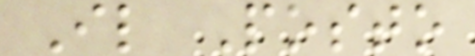Il Posto
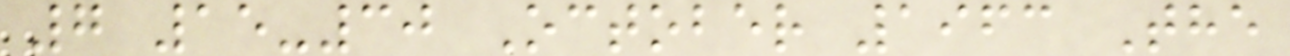7 15-30 October 1963 The
